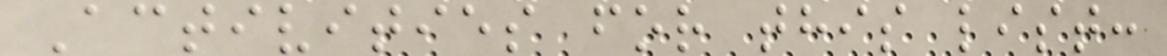Activities for this list:
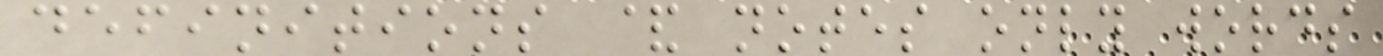definitions & notes only words
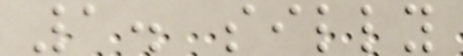1. silly
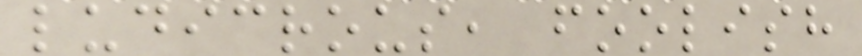ludicrous, foolish
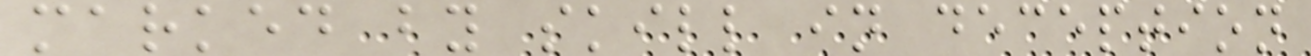marked by skill in deception
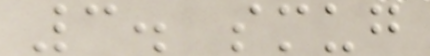3. smug
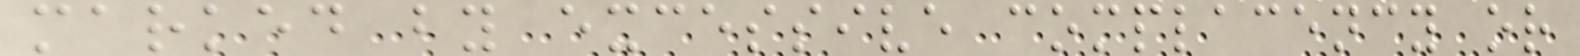marked by excessive complacency or
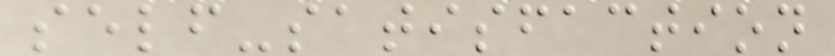self-satisfaction
